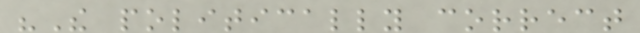"The politically correct
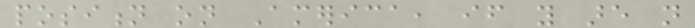position on America, if you are not
